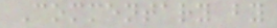Commentary by
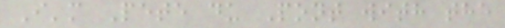I'm Pete du Pont with the
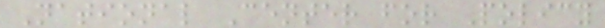National Center for Policy
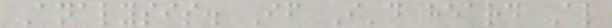Analysis. If I'd heard Al
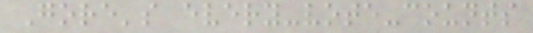Gore's every-vote-counts
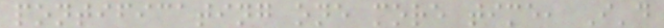pontificating one more time, I'd
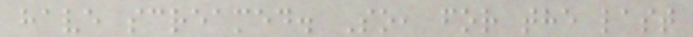have screamed. So, for the last
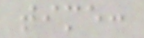time:
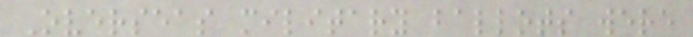Overseas military ballots were
